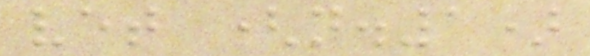vet (n.1)
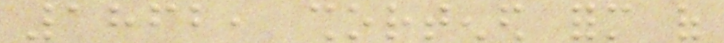1862, shortened form of
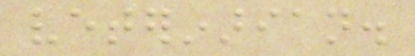veterinarian.
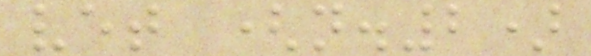vet (n.2)
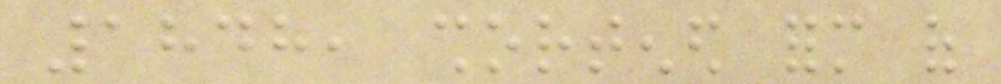1848, shortened form of
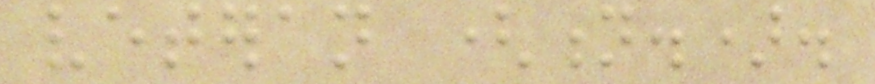veteran (n.).
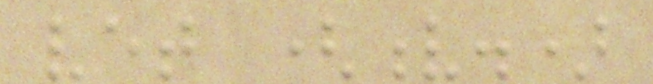vet (v.)
